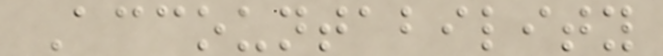Accountability
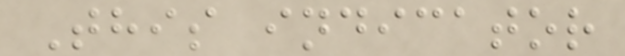This indicator
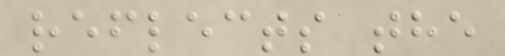reflects the
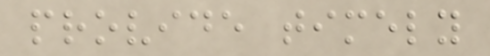provide timely
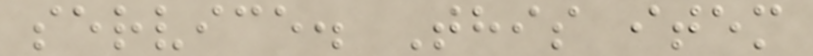service. This item
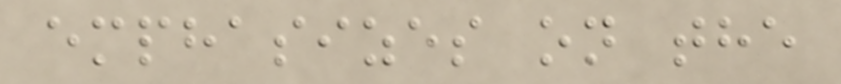emphasizes on the
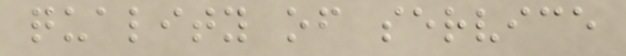quality of service
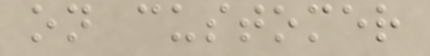on customer
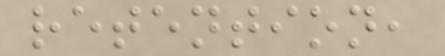retention,
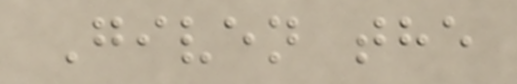Given the
